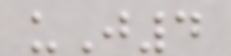uJ4
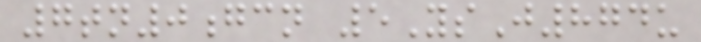7tn0gcn 5YsJ874u
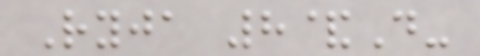Ryja 8&D-
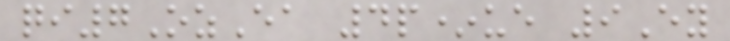qi7OzEa 4p*ue 9Ey
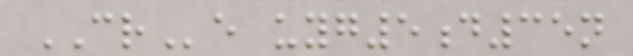CRe uyg5d35n
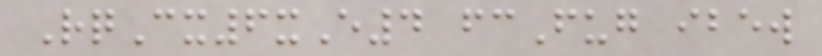RqCx6xE4 fcFug ibew
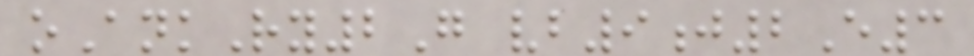oAnkRy2G vb9j2E3
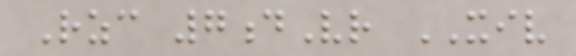Rzc 7dVr XIV
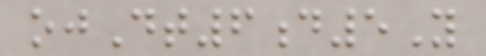ojDt6d5Y
